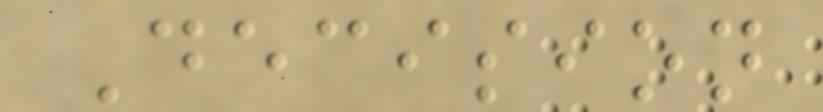Decision
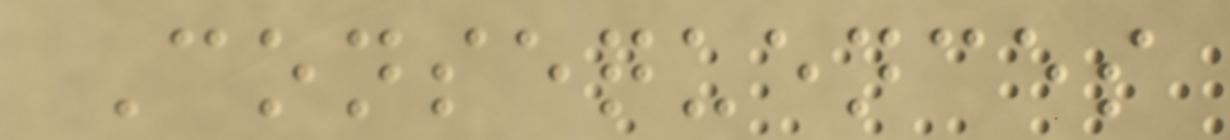Consequences
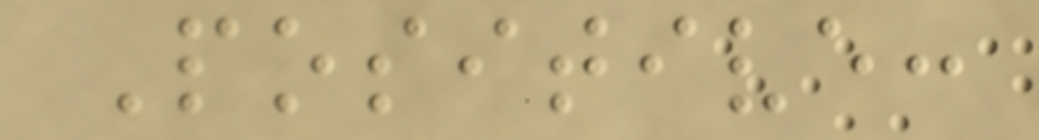Positive:
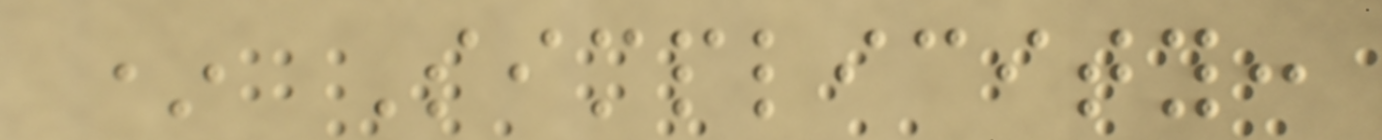* Simplicity:
